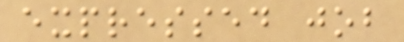expressed job
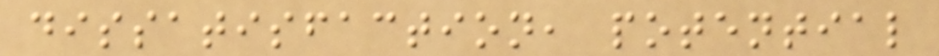dissatisfaction, potential
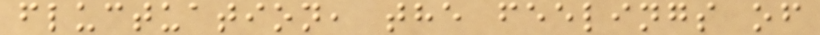fluctuation, the feelings of
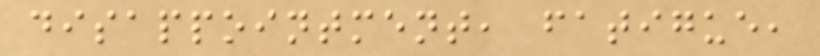disappointment, fatigue,
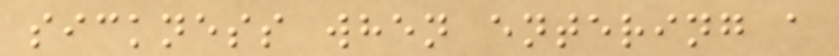sickness when entering a
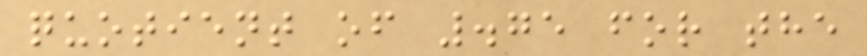quotient of .75 for the
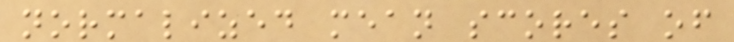normalized mean scores of
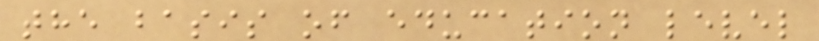the basis of education level
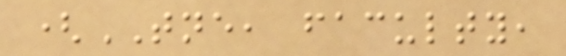(TNE, faculty,
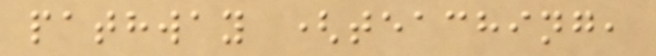pathway (teaching,
